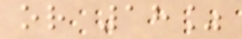or 18%
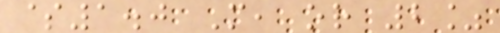$1.0 M, or 2%
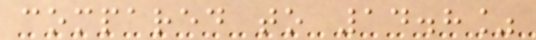compared to 14.8%
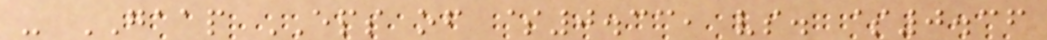- GAAP EPS of $0.33, vs. $0.36
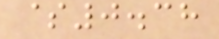$0.38
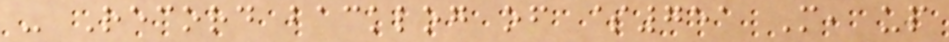- Record backlog of $751 M, up
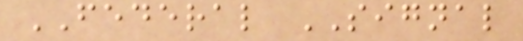FEDERAL SIGNAL
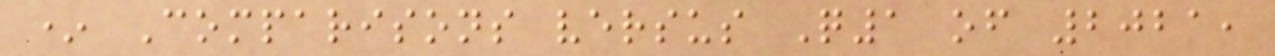* Comparisons versus Q1 of 2021,
